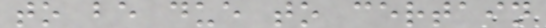to be due to certain
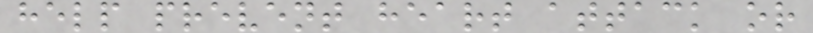help prevent heart attack or
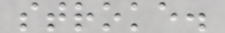stroke.
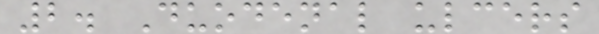2. Duodenal ulcers
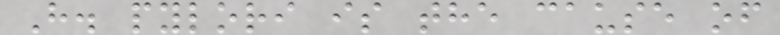H. pylori is the cause of
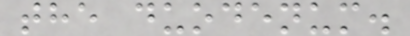the duodenum.
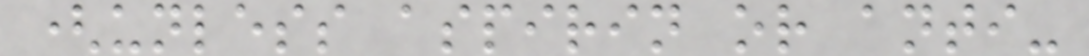(unless aspirin or anti-
